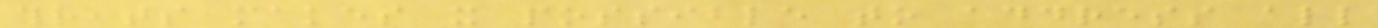threats makes it possible to address all
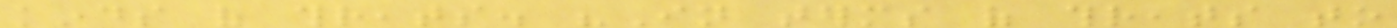kinds of threats. "In terms of threats to
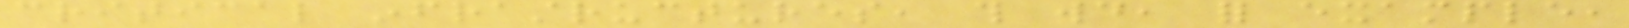critical infrastructures, this would, for example,
